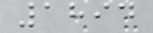1894
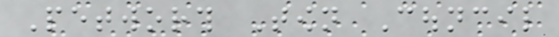Petworth Town Council
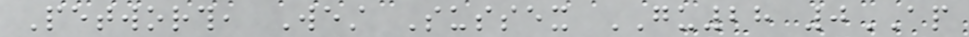Petworth, West Sussex GU28 0AP
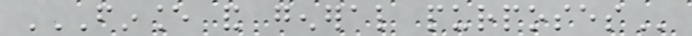FINANCE AND GENERAL PURPOSES
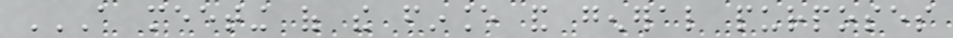A MEETING OF THE FINANCE AND GENERAL PURPOSES
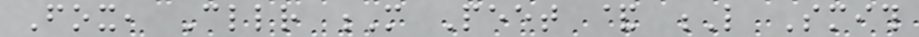Fox, Cllr M Peet & L Smith
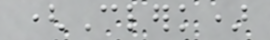(Clerk)
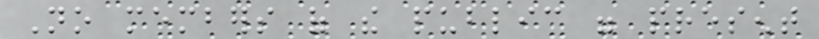No members of the public were present
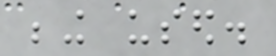being used.
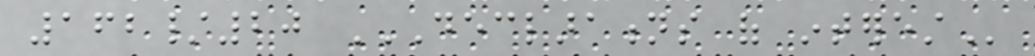162/20 DECLARATIONS OF INTEREST
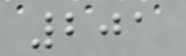201
